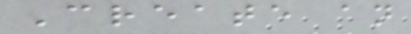Create an
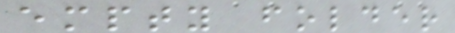empty folder
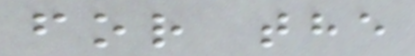for the
